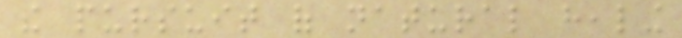the pursuit of natural healing
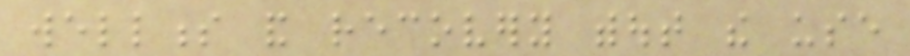wellness and recovery without the use
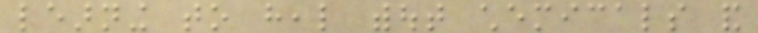learning to heal without chemicals and
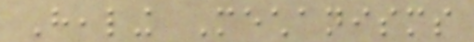Healing Mechanisms
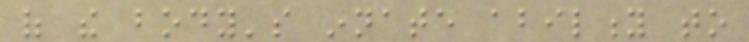of the body's innate ability to
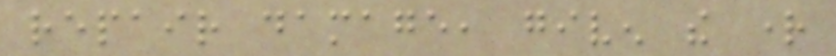repair damage, given the right
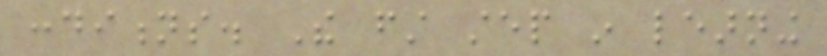conditions. The first step in learning
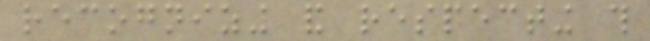recognizing and respecting this
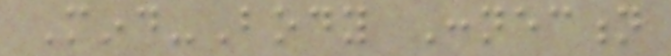Mind-Body Connection
